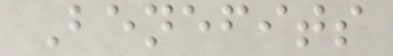Benefits
